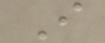I
